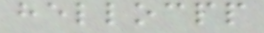hellocpp
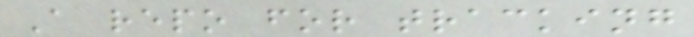A repo for tracking
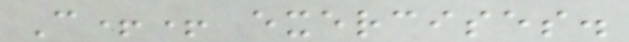C++ exercises.
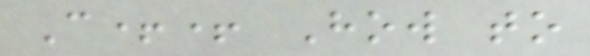C++ How to
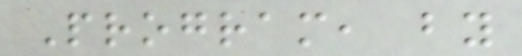Program, by
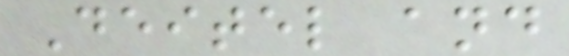Deitel and
